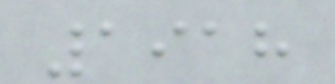1918
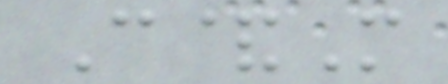C&M
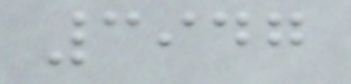3947
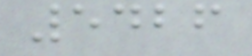5426
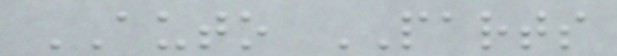AUTO PARTS
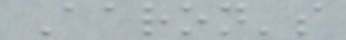Aaron's
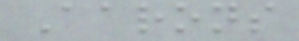Aarons
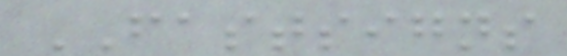FASTSIGNS
